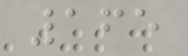165
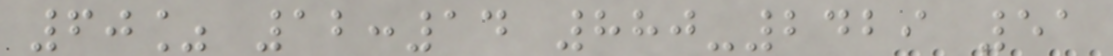60% 12:14 880-2429 51
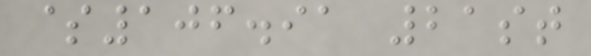$106.91 21st
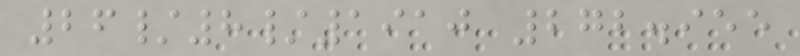26/8/1910 272.955
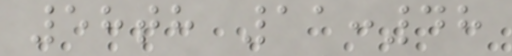58th 11:48
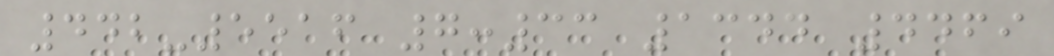442-5516 7:33 1344 4469
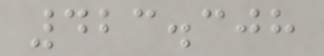423.308
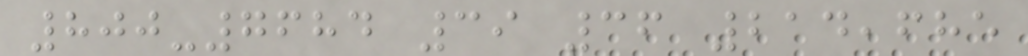800-7684 39 36 214,685
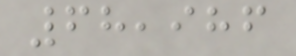68,986
